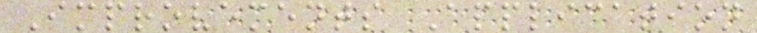Improvements Application
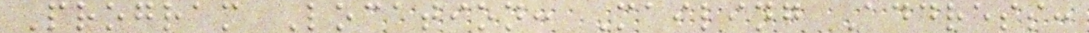Program Location: Mailing Address:
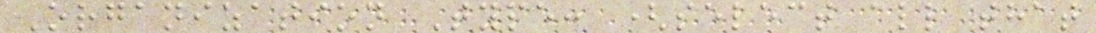Organization Type: (select all that
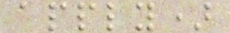apply)
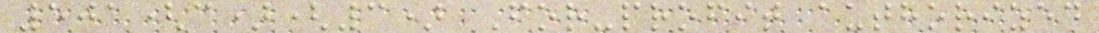501(c)(3) For-profit authorized
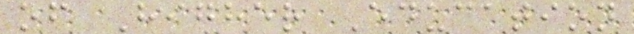of Higher Education
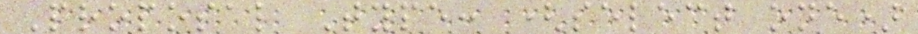Proposal Type: (select one)
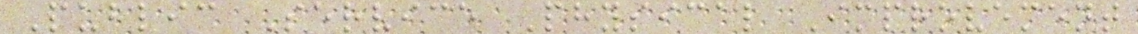Public Service Physical Improvement
